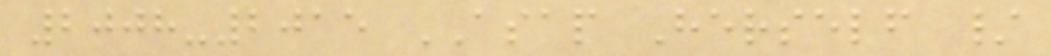2008-2015 ASAP Herself /
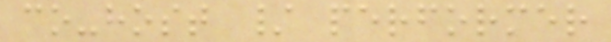co-host / performer
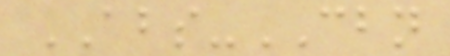ABS-CBN
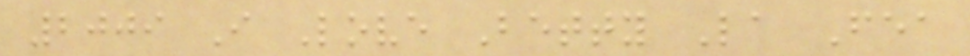2009 I Love Betty La Fea
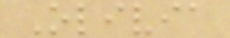Olivia
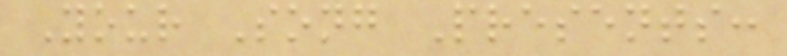Your Song Presents:
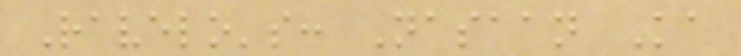Ravelo's: Nasaan Ka
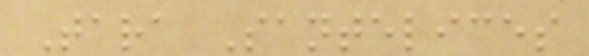Tara Santelices
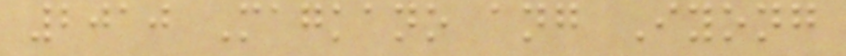2010 Magkano ang Iyong
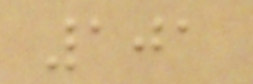101
